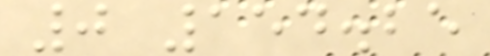0 154.25
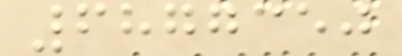6877350
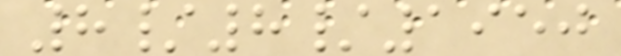8/8/1950
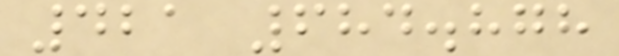421 684.878
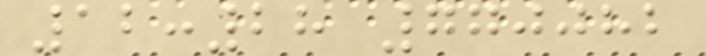12:28 770082
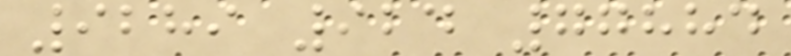9289 924 77884
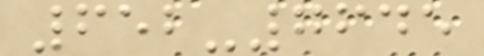652-7645
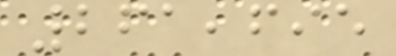261,695
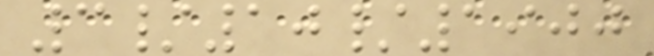3/10/1900
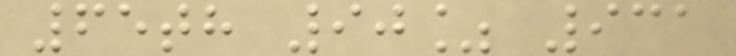65th 90% 931
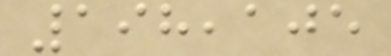198,105
